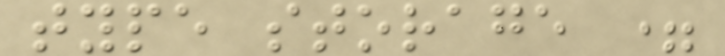type storage =
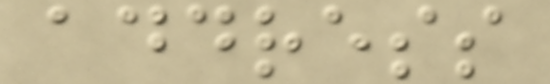address
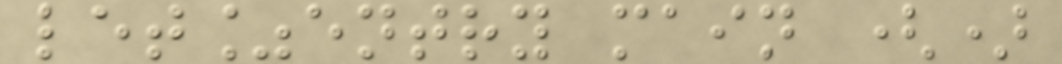let%entry main ()
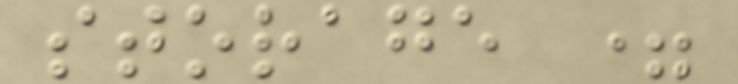storage =
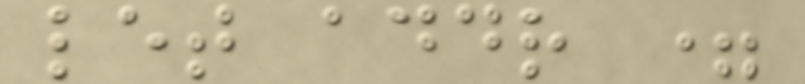let addr =
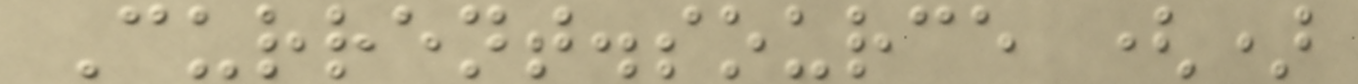Current.source ()
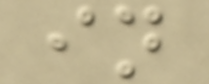in
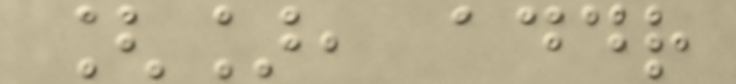[], addr
